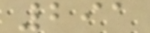291
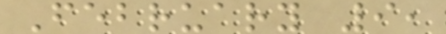February 9,
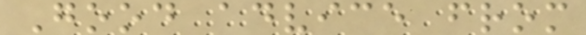Good advice from
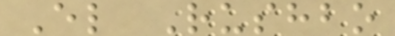El Rushbo
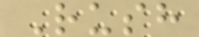Rush
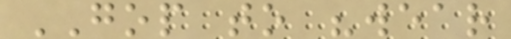GOP to "wear
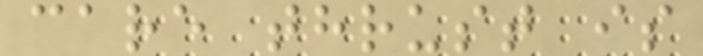care thrust is
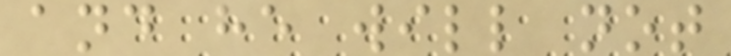and he will not
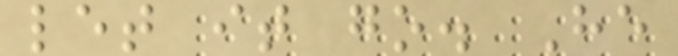let it go. He
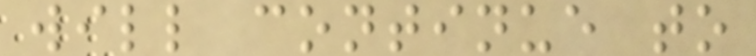will continue to
